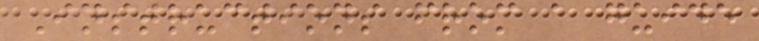Instructions from a guide
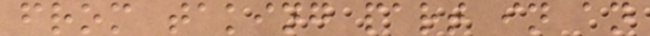from taking part in an
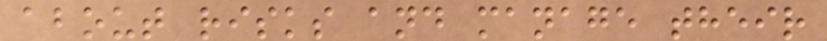about risks and manage their
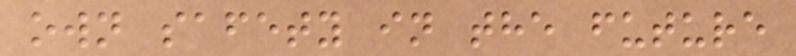own safety in the future
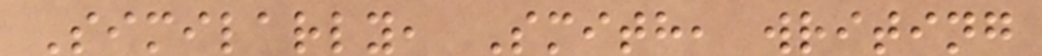Similarly, Smith, writing
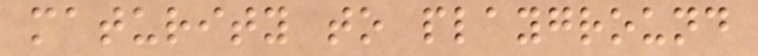maturity to playground
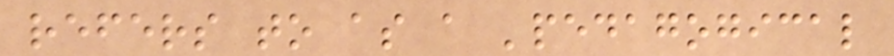refers to as a 'pedagogical
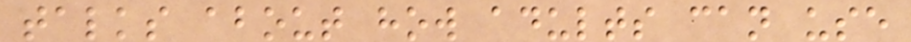talks about how adults can use
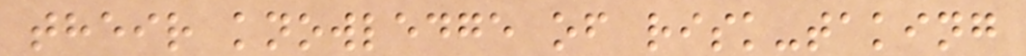their knowledge of risk-taking
